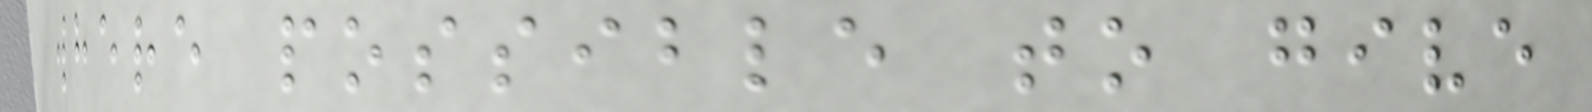where possible to give
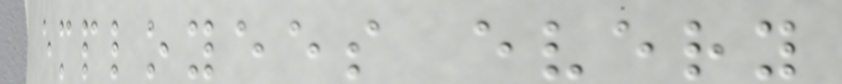employees every
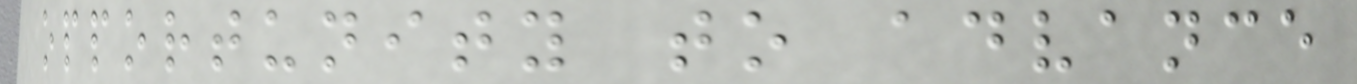opportunity to advance
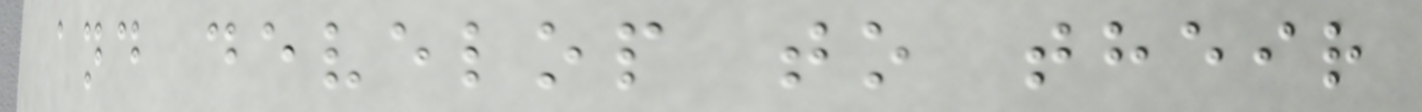and develop to their
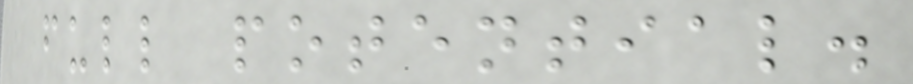full potential.
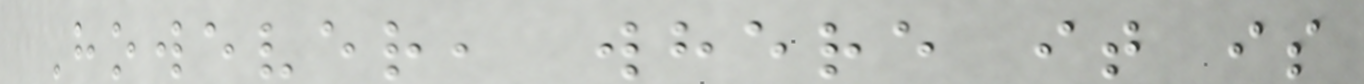However, where it is
